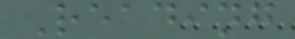Reading
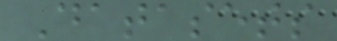Datasets
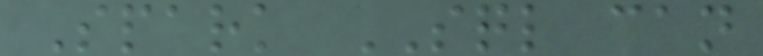Spark SQL can
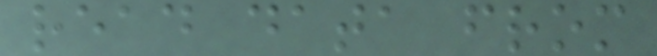read data from
